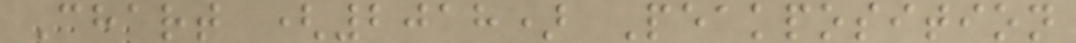Chart (2018) Peakposition
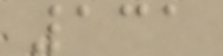131
